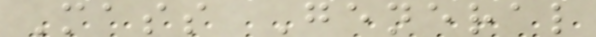Mass General
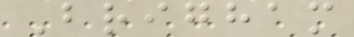Brigham
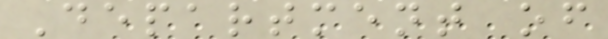Department of
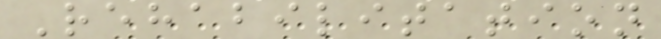Rehabilitation
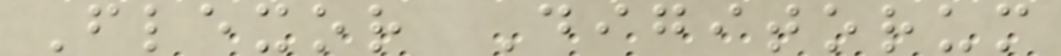Flexor Digitorum
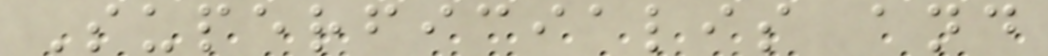Superficialis and
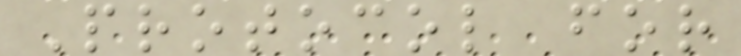Protocol for
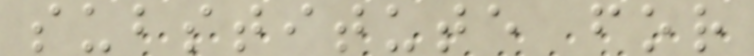substitute for
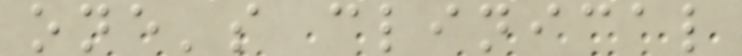one's clinical
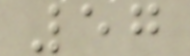57
